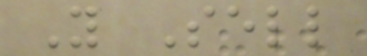You Sell
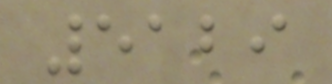5129
